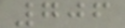706
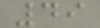49
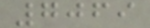7069
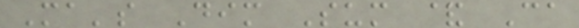Ma's Dim Sum & Ca
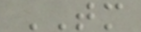TM
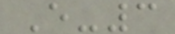E-3
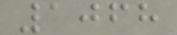1068
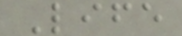Life
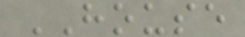HOUSE
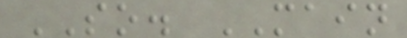SO. MAIN
